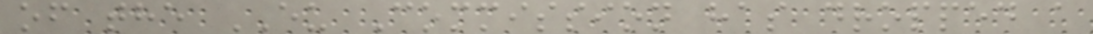of the EU Commission has dropped a
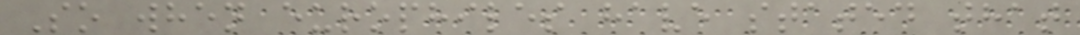So when europhiles have stated that
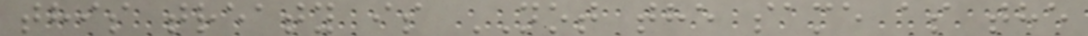this treaty is NOT the same as the
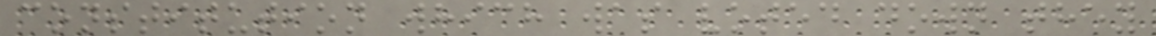constitution which was voted down they
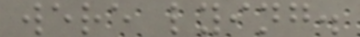were lying.
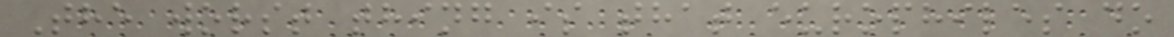The worst thing is that europhiles do
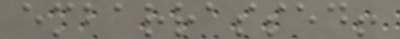embarrassed!
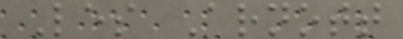Les Arnott
